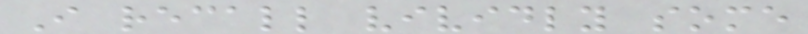I recall vividly some
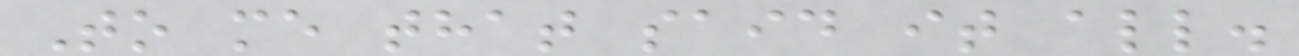To me that said it all.
